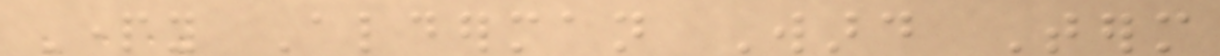Party Alderman Ward Term
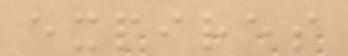expires
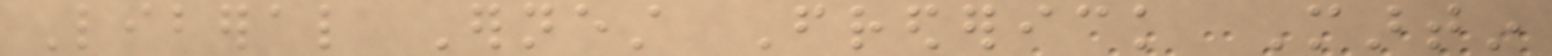Liberal Ernest Frederick Martin
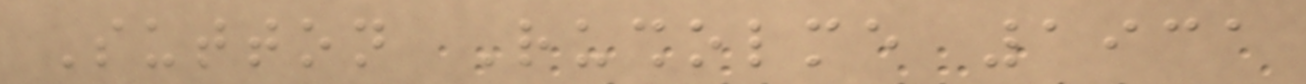Sutton Rusholme 1931
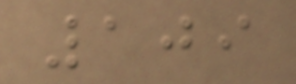109
